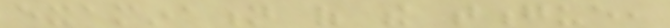examination of the tongue,
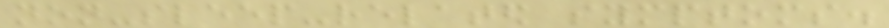non-sleep-related symptoms.
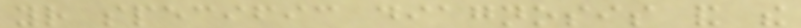your specific diagnosis and the
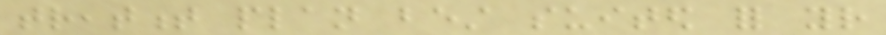treatment plan best suited for your
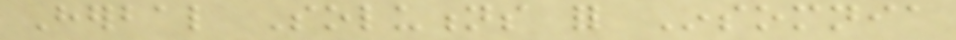Herbal Solutions for Insomnia
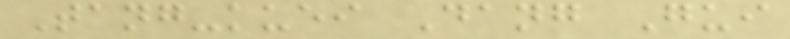Tang-kuei Dang Gui
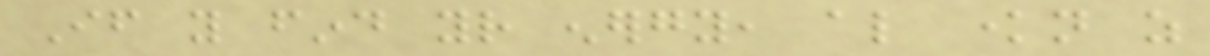If you find your energy, also known as
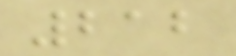212
